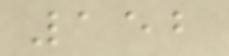152
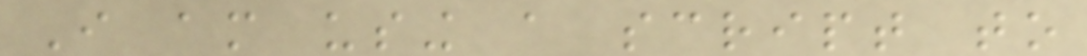I am using a script to
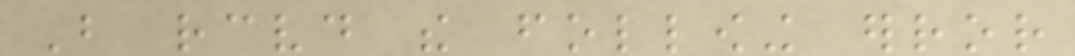But received the following error
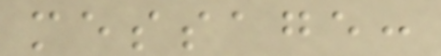message:
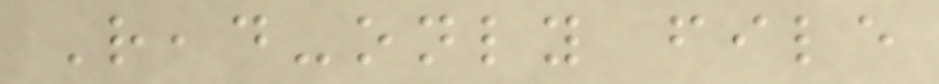Read-only file
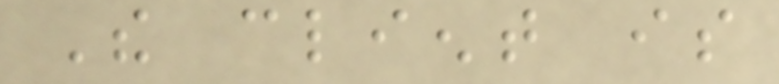The client is
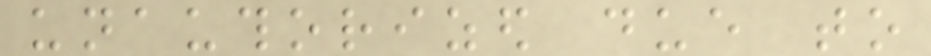unauthorized due to
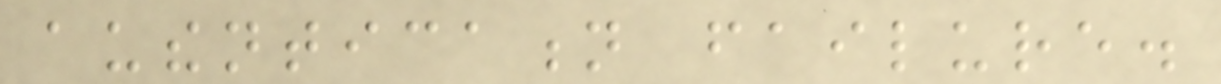authentication failure.
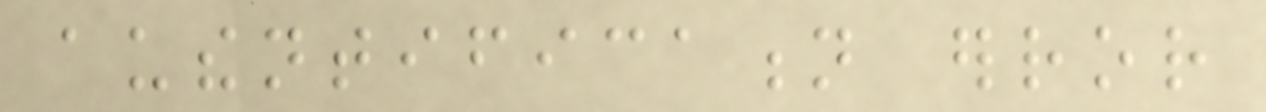authentification error
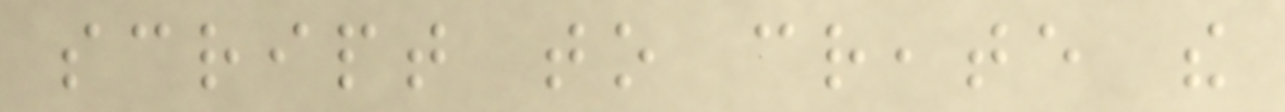script to create the
